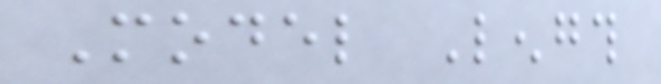Model Length
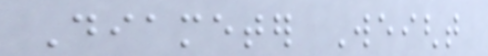Diameter Weight
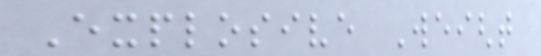Explosive Weight
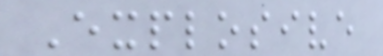Explosive
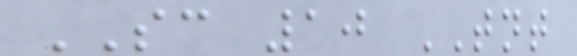SC 10 TNT
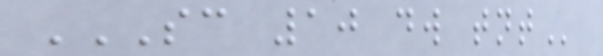SC 10 DW TNT
